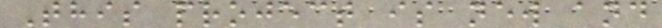This project is new and
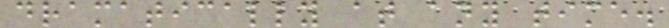dramatically at any time.
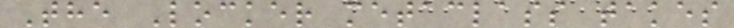The Locker metaclass takes
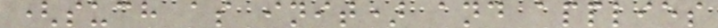(such as init) and applies
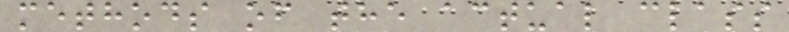methods of the actual class
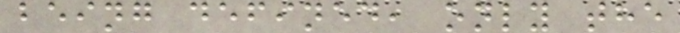being defined, only the
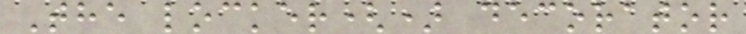The locker() decorator
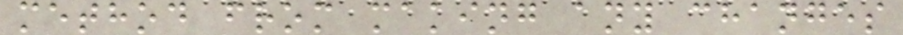method from making any changes
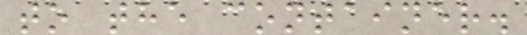to the container.
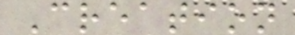Creation
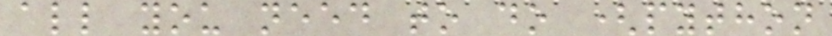all you need to do (python
